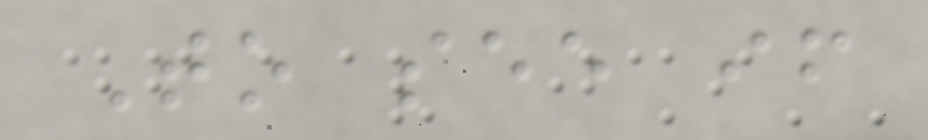To see if
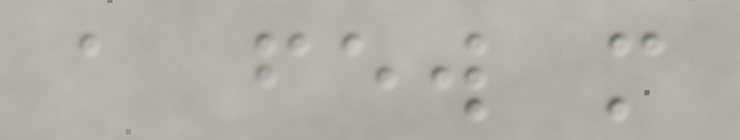a few more
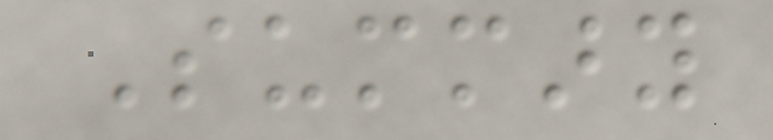Summary
